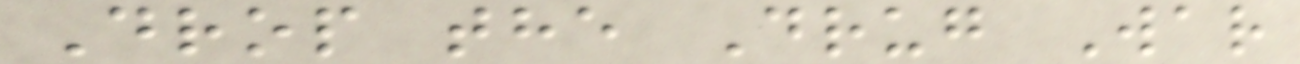Drop the Drug War
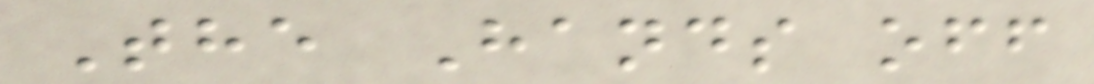The Hands off
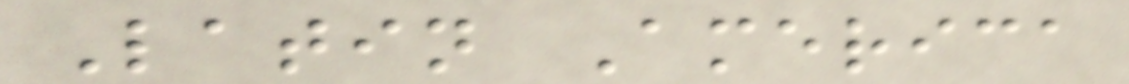Latin America
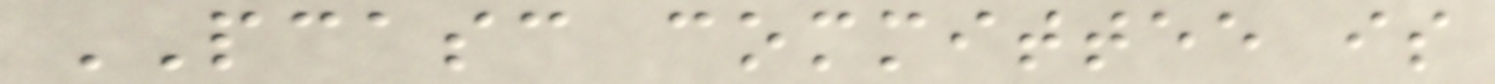PCASC committee is
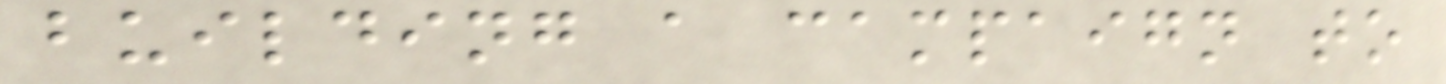building a campaign to
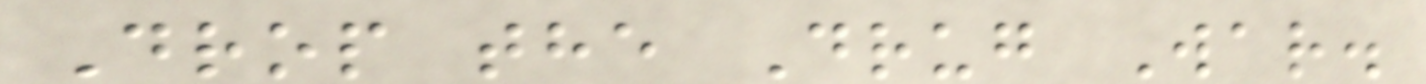Drop the Drug War.
